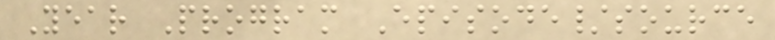Year Program Episode/source
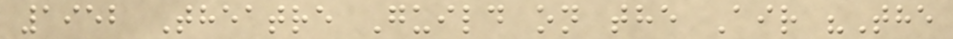1952 Theatre Guild on the Air "The
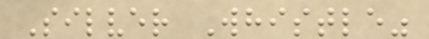Silver Whistle"
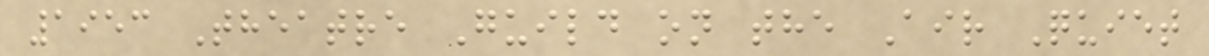1953 Theatre Guild on the Air Quiet
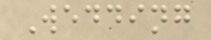Wedding
